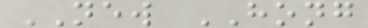NEW HONG
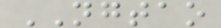NGTAO
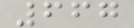667
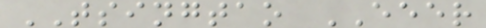TSINGTAO EEER
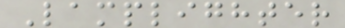Lamplighter
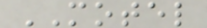MOTEL
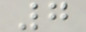7
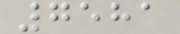7581
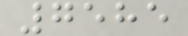7585
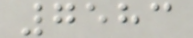7583
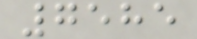7585
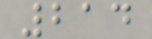214
